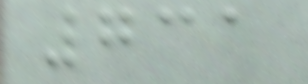731
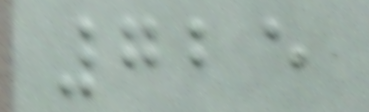725
